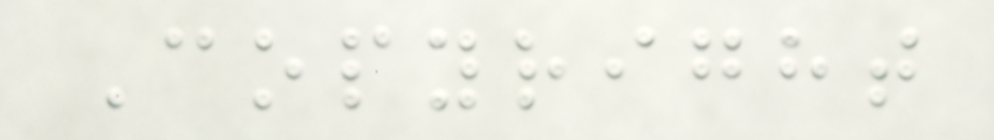Copyright
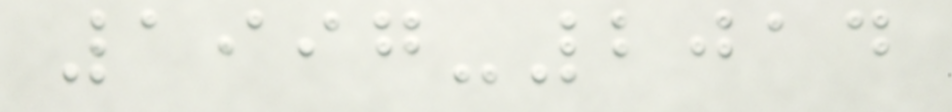1997-2014
